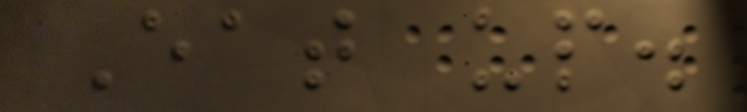Eat up.
